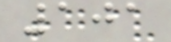101
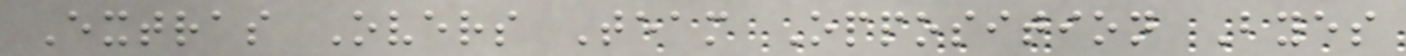Extras Overs Team Opposition Byes
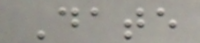Date
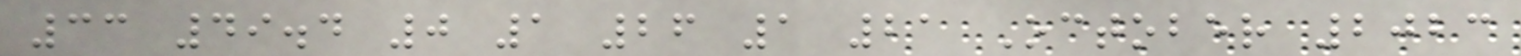33 49.4 0 1 26 1 21 October 2023
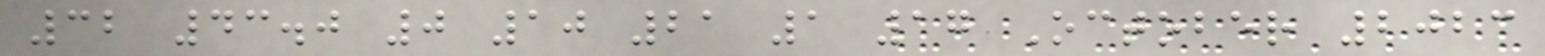32 43.0 0 10 21 1 17 October 2023
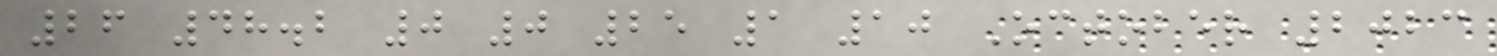26 48.2 0 0 25 1 10 October 2023
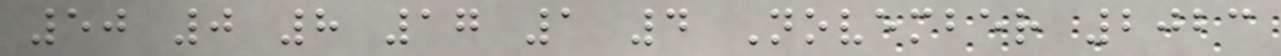50 0 8 17 1 4 November 2023
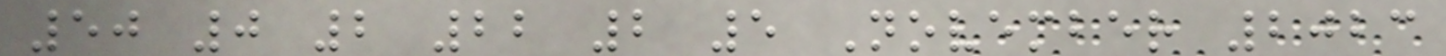50 0 2 22 2 5 November 2023
